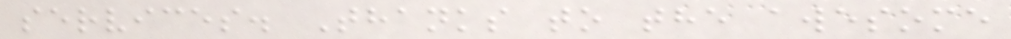services. Thanks to the awesome
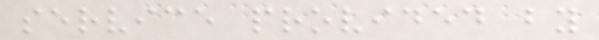service provided by
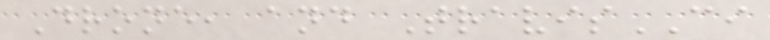Drone, and TravisCI
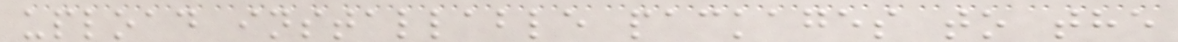upload installable packages to the
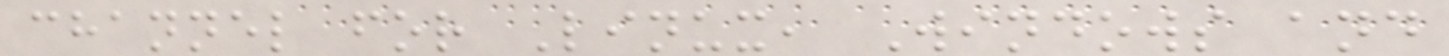channel for Linux, Windows and
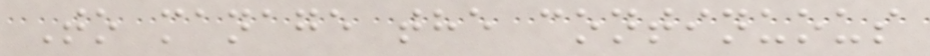To manage the continuous
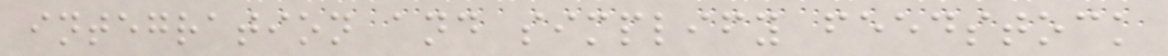integration and simplify feedstock
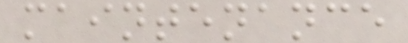maintenance
